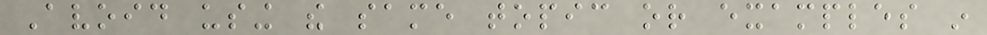Avoid using the same topic or examples in
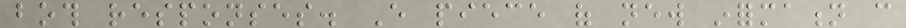both responses. Every piece of new information can
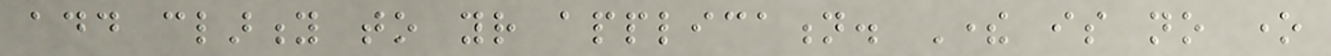add clarity to your application. There is no one
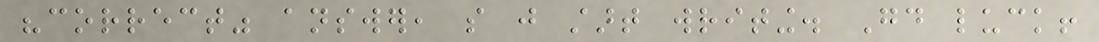"correct" answer, so just start writing. Good luck!
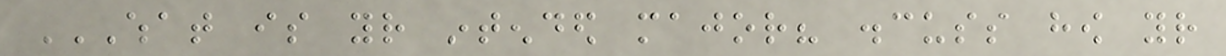WHAT IS YOUR INTENDED MAJOR? DISCUSS HOW YOUR
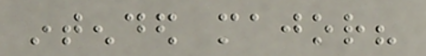intended major?
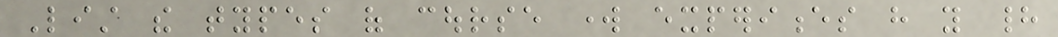List the types of course work experiences have you had
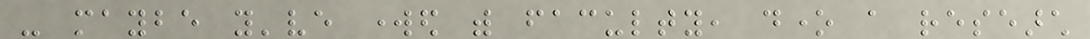- maybe you've worked with faculty, done a research
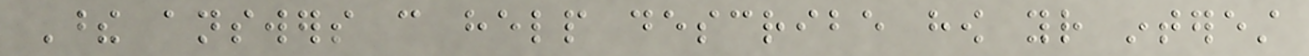These answers can help describe how your interest
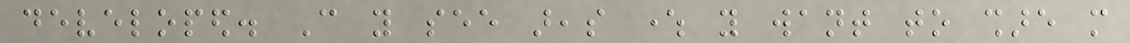developed. Can you see areas where you want to share more
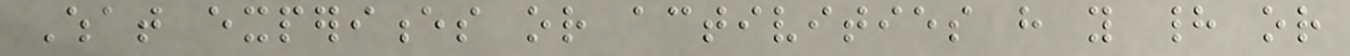What experiences or activities have you had or
